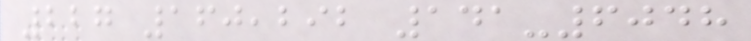227 160,292 141-6048
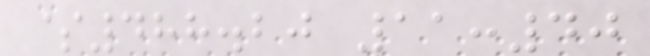$488.20 11:40
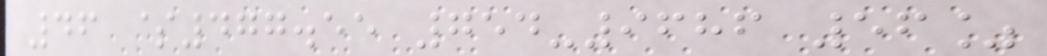46 $477.55 754-9686 56%
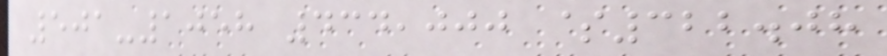501-1058 434,000 $322.08
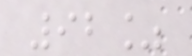92%
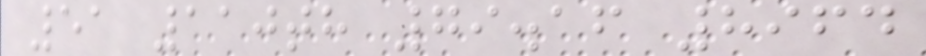51 110th 79.16 8964
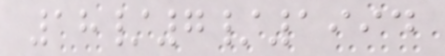18/7/1994
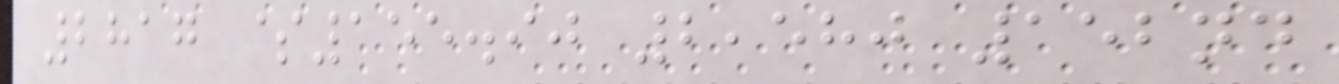2817 $155.90 2,580 152nd
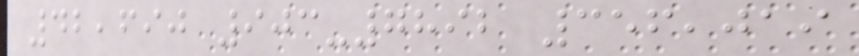42,690 903-7892 356,019
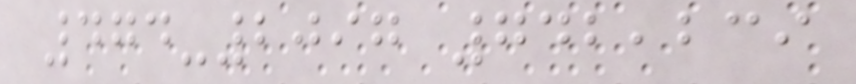474-2097 742,239
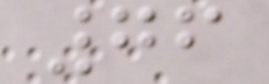76
